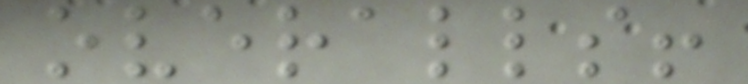overalls!
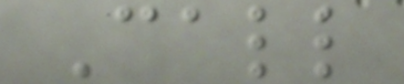Call
